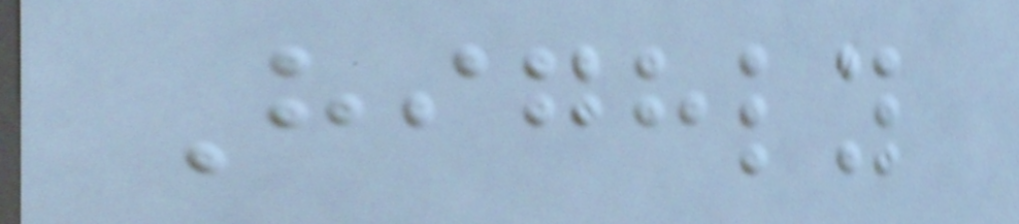Highly
